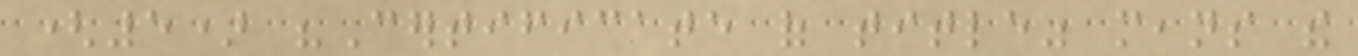(5) "Certificate of title" means the
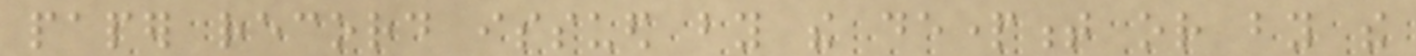paper record issued by the department or by the
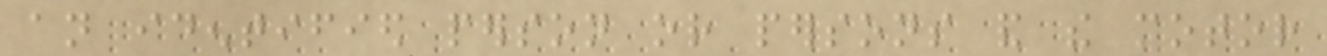an identified person or persons and the motor
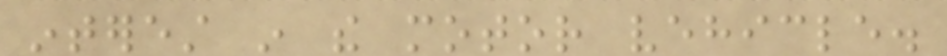interest in the motor vehicle.
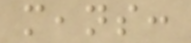means:
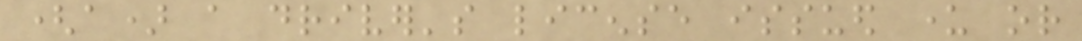(a) a driver's license issued under or
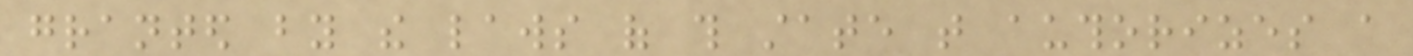granted by the laws of this state that authorizes a
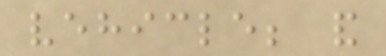vehicle; and
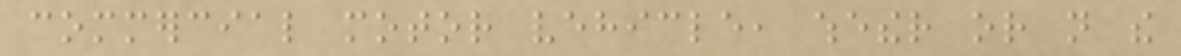commercial motor vehicle, whether or not the
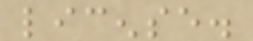license.
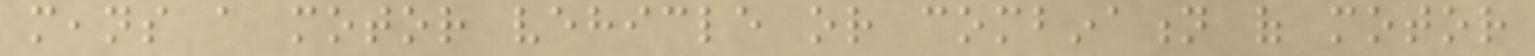means a motor vehicle or combination of motor
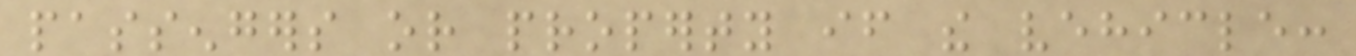passengers or property if the vehicle:
